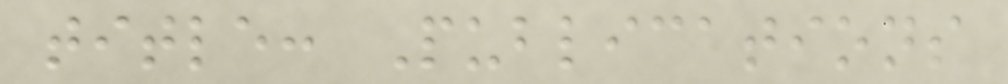title: Publications
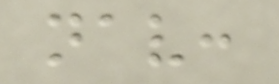nav:
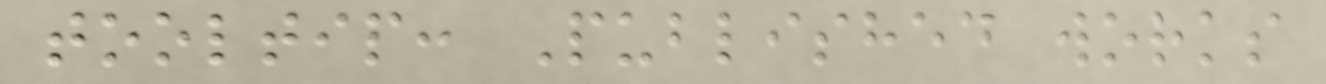tooltip: Published works
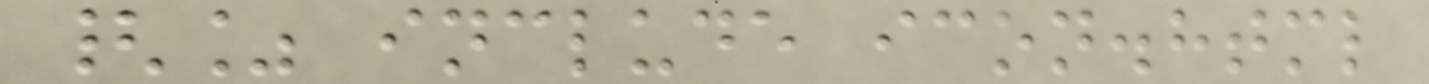{% include icon.html
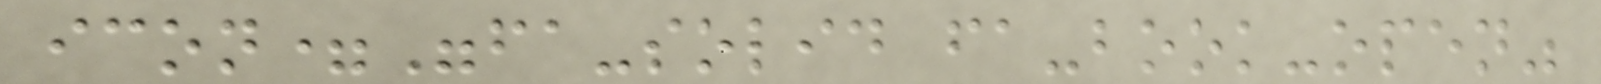icon="fa-solid fa-book-open"
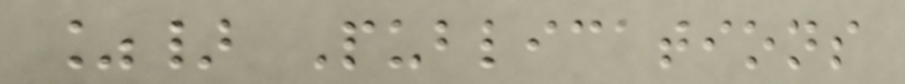%} Publications
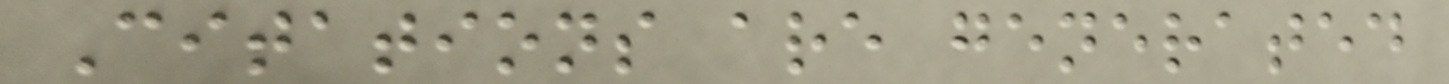Citations are generated
